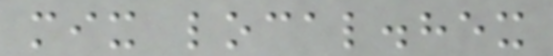mix local.hex
